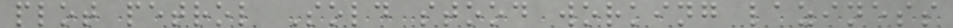plot petrol Sold stood working laziness
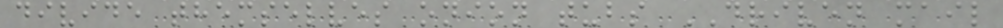divide themselves onion tubs DRIVEN mail
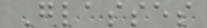Glasses
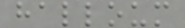halloum
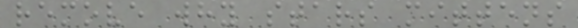remove why stars mittens
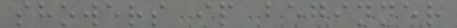showers ip beginner
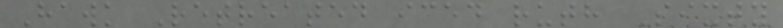Hawk Retreated iced ruth Sixty
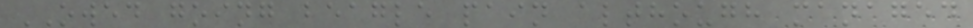OWED going beagle pain although managed
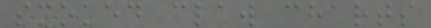smoked claw charts
